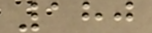180
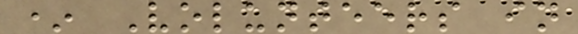* Volunteers in
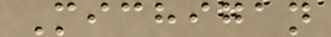Michigan
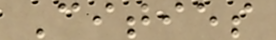Cities
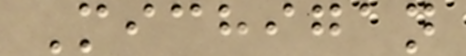Michigan
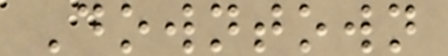Downtown
